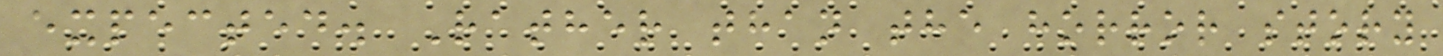expected. Rather than the horror story
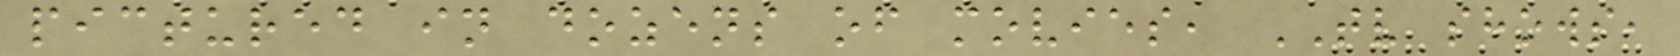pictured in dozens of movies, TV shows,
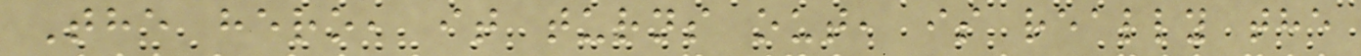The hero, it turns out, is really the
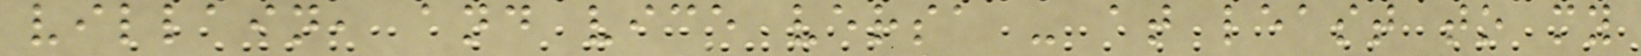villain, and vice versa - at least to my
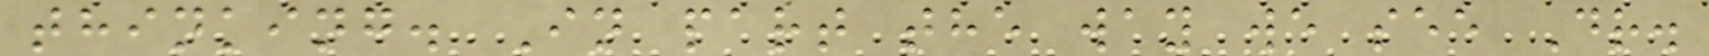thinking. In part the way we see Dr.
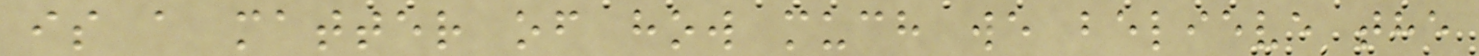is a matter of how much we believe the
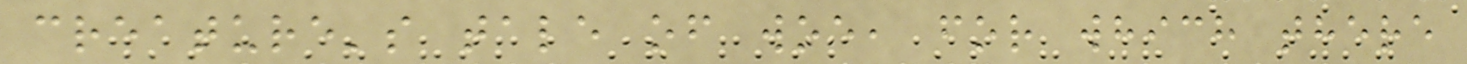creature's tale of woe, for which there
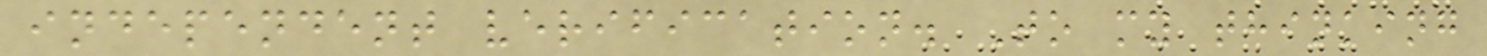independent verification. To my thinking
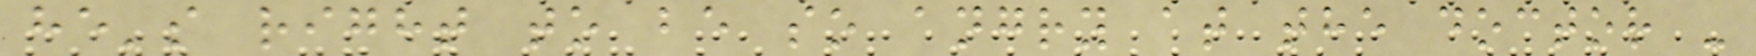he's right to be so angry at the doctor -
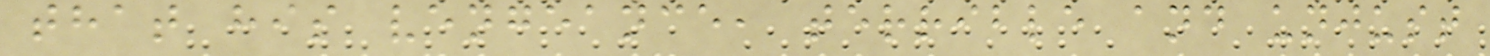that his vengeance, terrible and unjust
